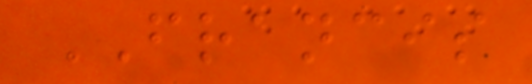FRANCIS
